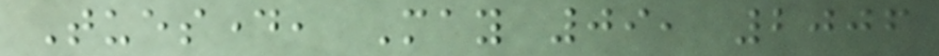Tuesday, May 09, 2006
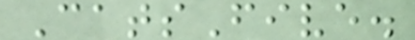CatsFive.
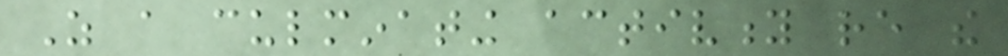As a culminating activity re the
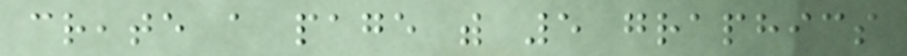create a page with 5 graphics
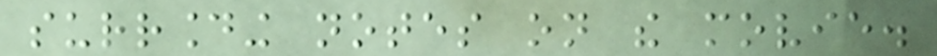surrounding notes on the movie.
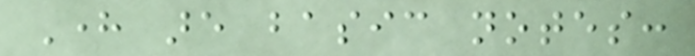Here are basic notes:
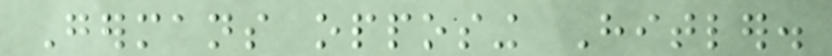Germans opposing Hitler.
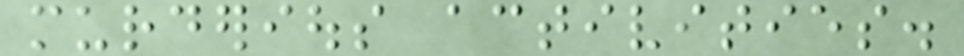murderious activities.
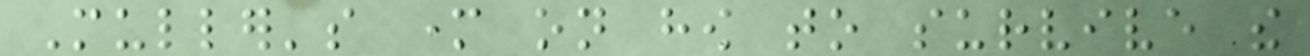Muller's mother on how to survive the
